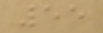55
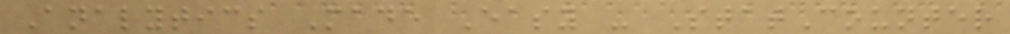Analytics Made Easy - StatCounter
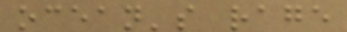ocean's rage
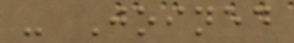- Joined
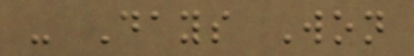- Days Won
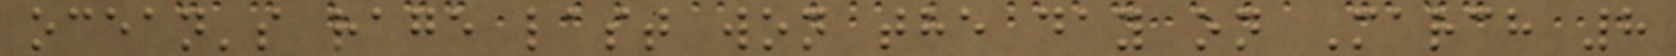ocean's rage last won the day on March 8
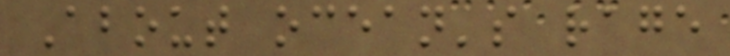About ocean's rage
